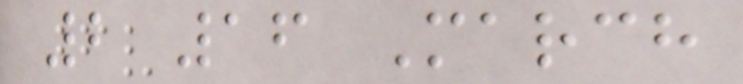2 16 March
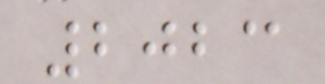2023
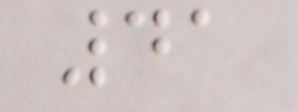41
